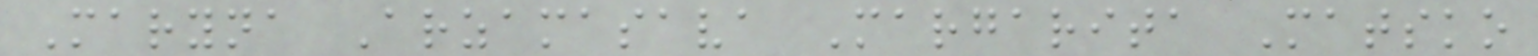Maryna Arzamasava Margarita Matsko
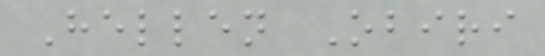Hellen Obiri
